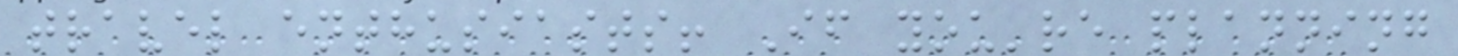travel enthusiasts! If you're planning
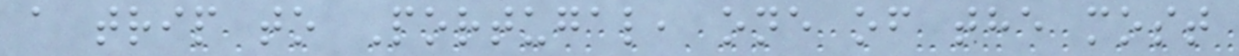a trip to Portugal, one of the most
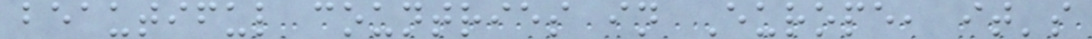beautiful countries in Europe, it's
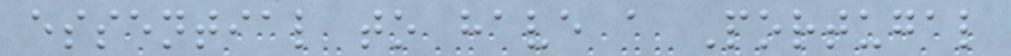essential to have a Portugal
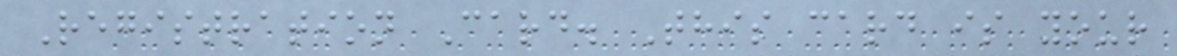Registration Card. This card is your
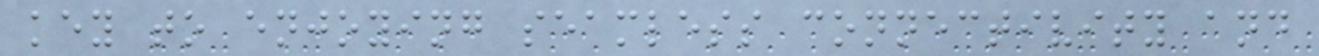key to enjoying seamless connectivity and
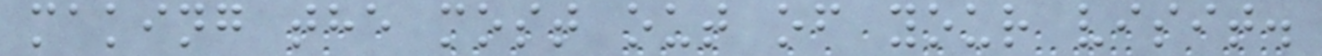making the most out of your visit.
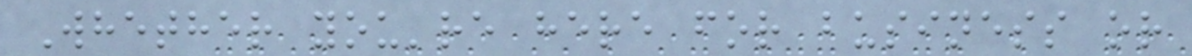Whether you're here for business or
